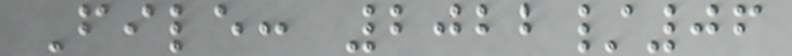File: 2022/06
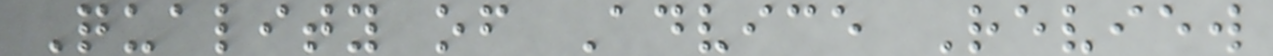Quality of Advice Review
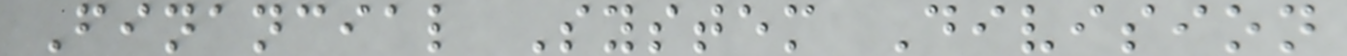Financial System Division
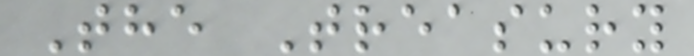The Treasury
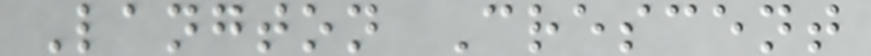Langton Crescent
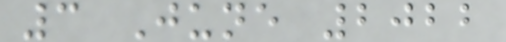3 June 2022
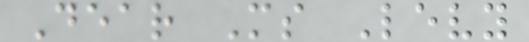Dear Ms Levy
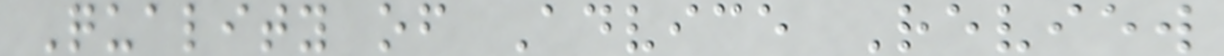Quality of Advice Review
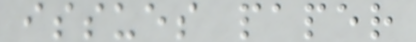issues paper
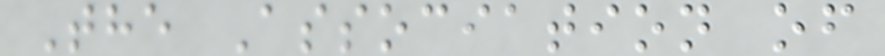The Association of
